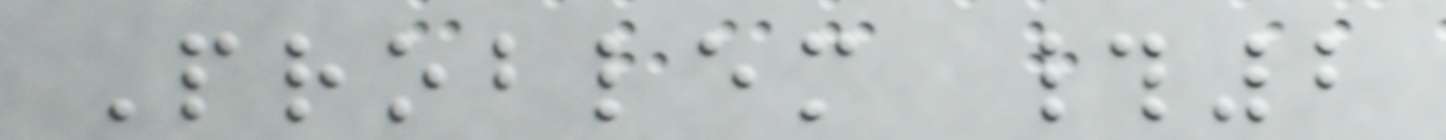Problem #2
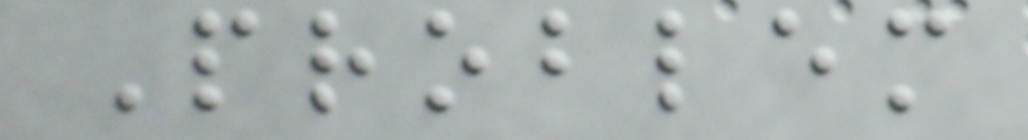Problem
